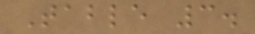Table 3.
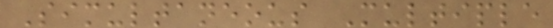Simultaneous Multiple
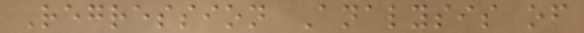Regression Analysis of
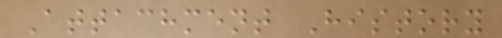Attachment History
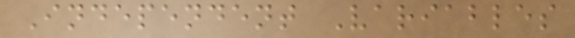Independent Variables
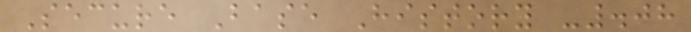Secure Base History -.08
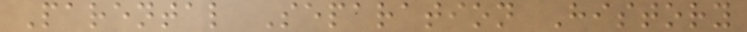Parental Separation History
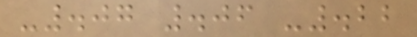-.07 .06 -.22
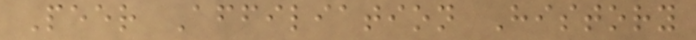Peer Affiliation History
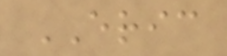ERIC
